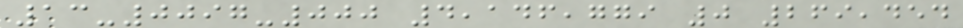13-0097-000 4,146,779 0 269,454
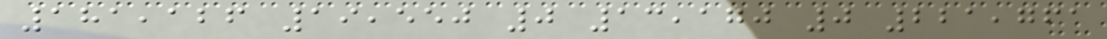181,126 19,550 0 13,170 0 221,761
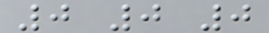0 0 0
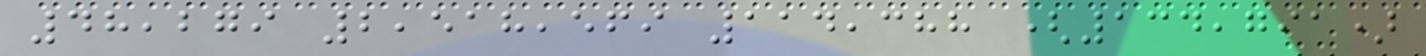48,279 2,518,569 114,388 (134,791)
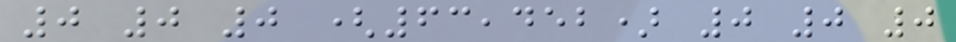0 0 0 (63,452) 0 0 0
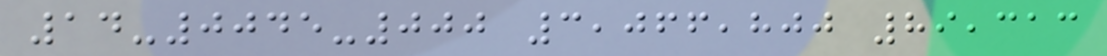14-0045-000 3,066,800 89,313
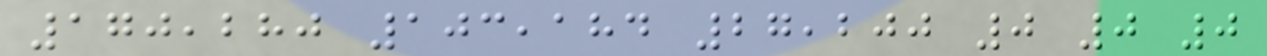170,280 103,184 27,200 0 0 0
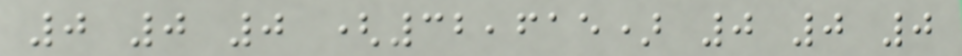0 0 0 (32,615) 0 0 0
